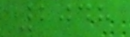2048
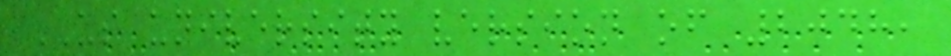US university version of 2048,
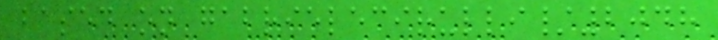based on gabrielecirulli/2048
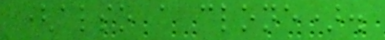(also a clone).
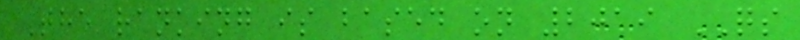The ranking is based on 2019 QS
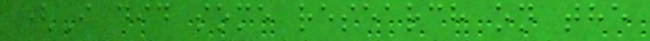(I did some research on the
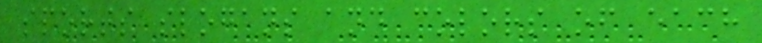sports slogans and colors of each
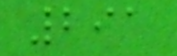291
